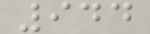944
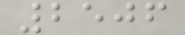2506
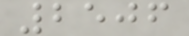2506
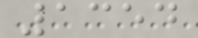1354
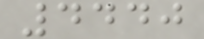4440
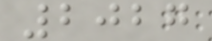2027
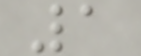1
